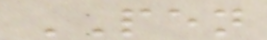PEN
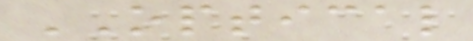OPTICAL
